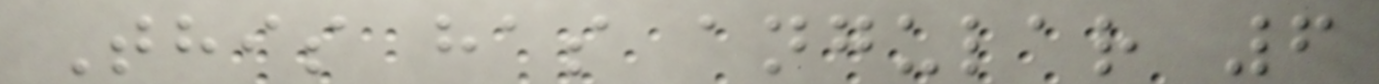This has angular 6
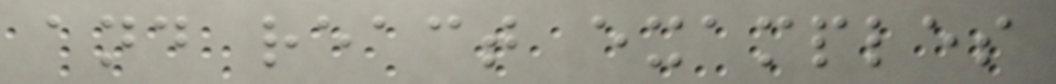and react examples
